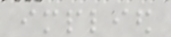implied
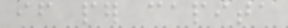if per capita
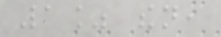1% then,
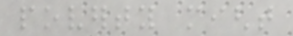poverty might
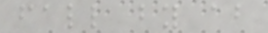fall by about
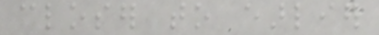closer to earlier
